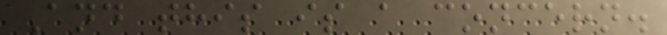And this is a concern.
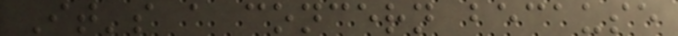It's a concern because
